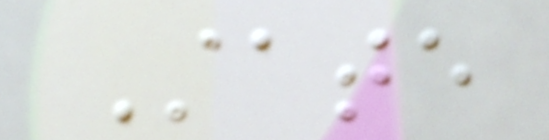State
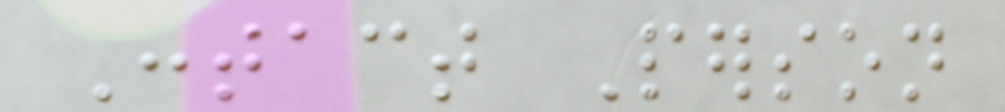Contact Person
